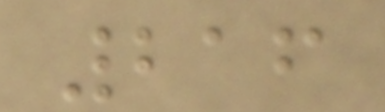216
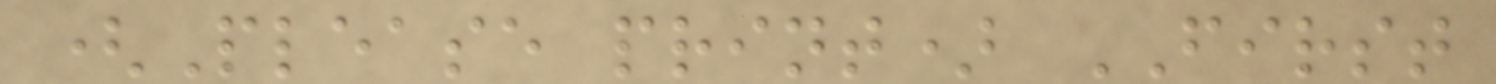(Please print) FIRST
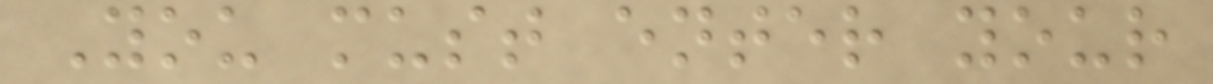You must enter your
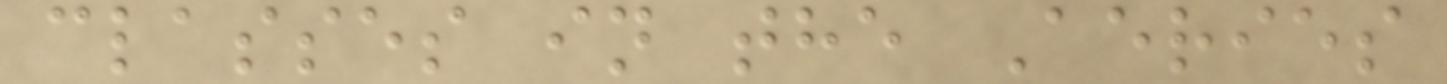classes in the Aeries
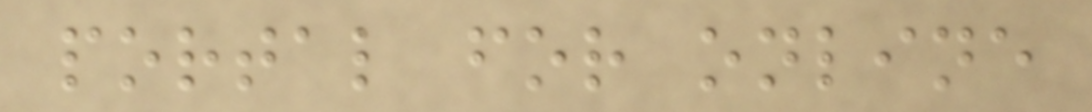portal for online
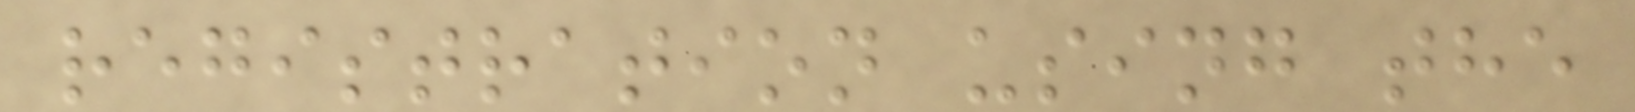registration using the
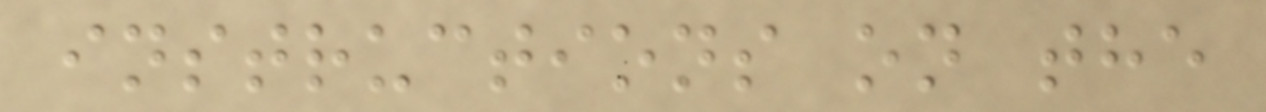instructions on the
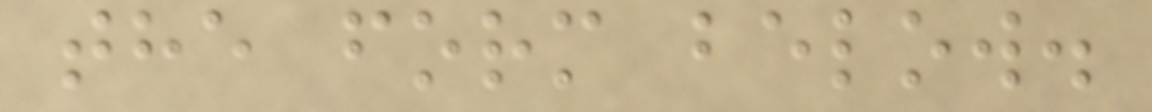the form below.
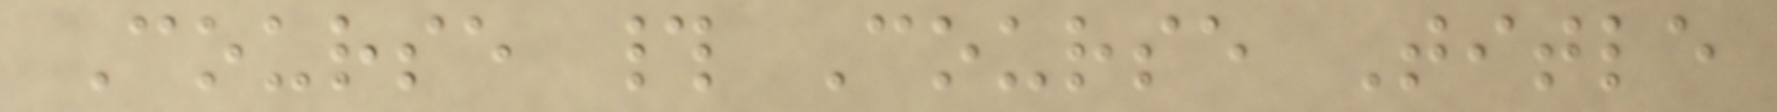Course # Course Title
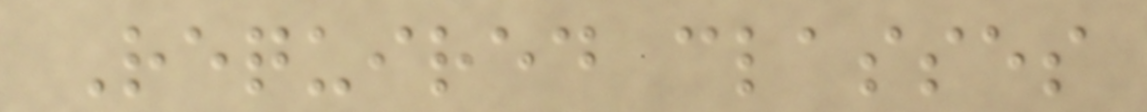Required classes
